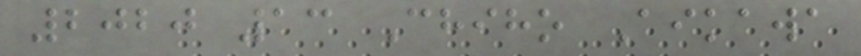2020 13 Chiho Aikawa
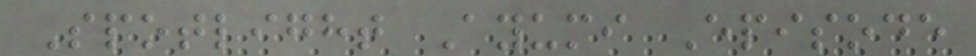Spotlight Ayumi Episode
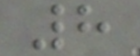8
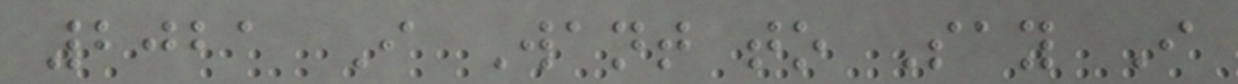2021 I Want to Say I
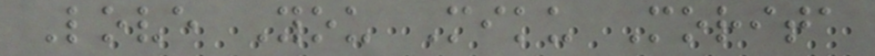Love You Miku Morita
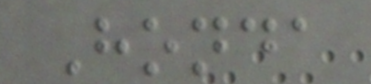Honda
